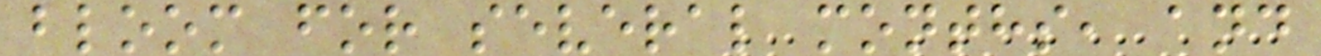bloom for several months, and
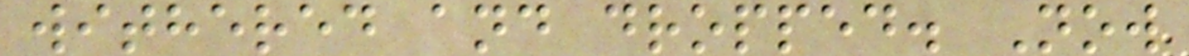withered and dropped. Now
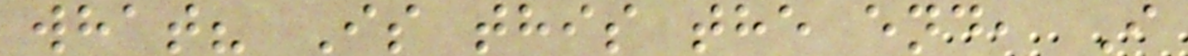what? Is this the end, I
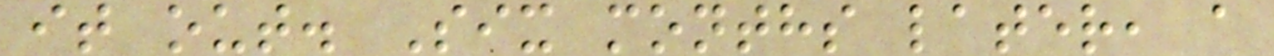it out. Six months later, a
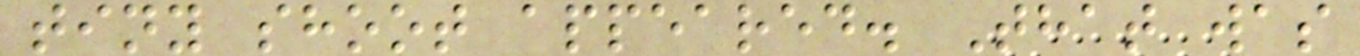tiny shoot appeared. That was
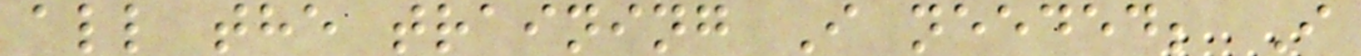all the training I needed; I
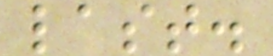last.
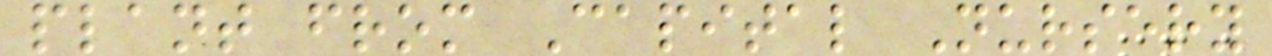plant from Capital Nursery
